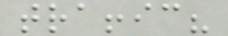traffic?
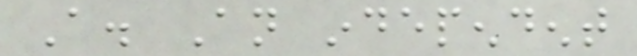A. An independent
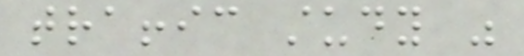traffic study was
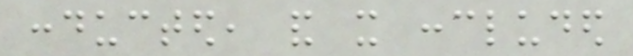conducted, and it concluded
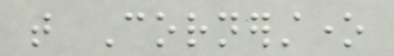that Cornerstone
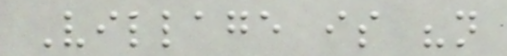Village is "not
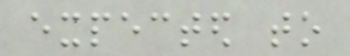expected to
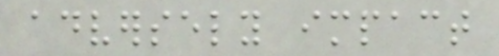adversely impact
